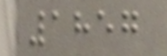1857
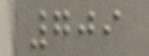709
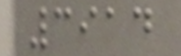3914
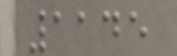1145
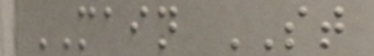MAIN ST
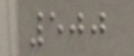500
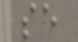se
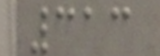313
